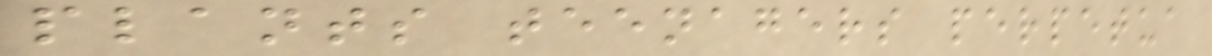plants teenagers perpetua
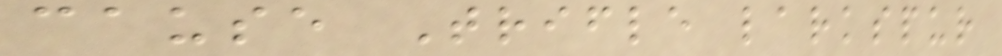cause Trifle larkspur
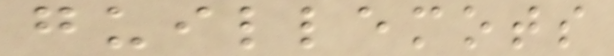guillemots
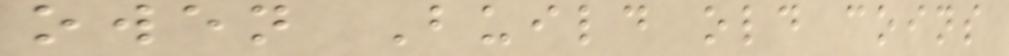owen Build old coins
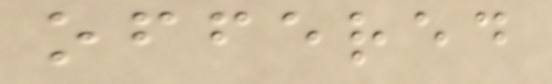offered
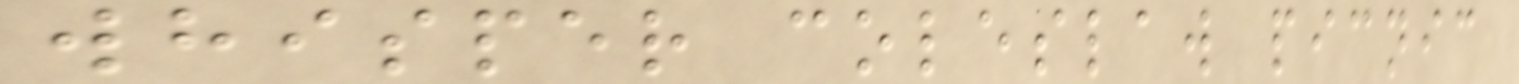whisper coleslaw picnic
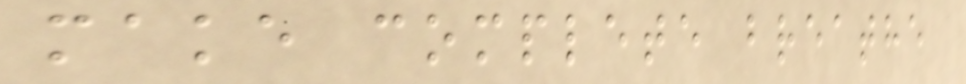make complete breathe
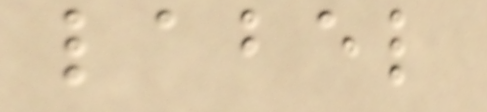label
